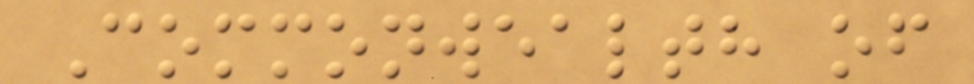Commonwealth of
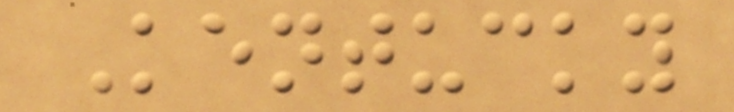Kentucky
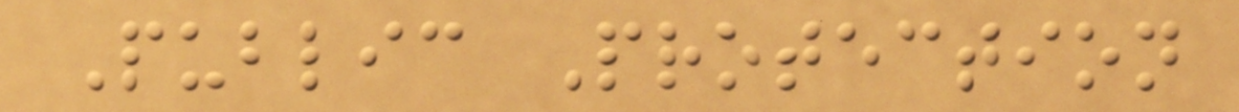Public Protection
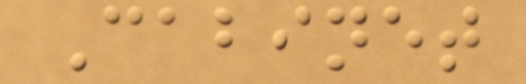Cabinet
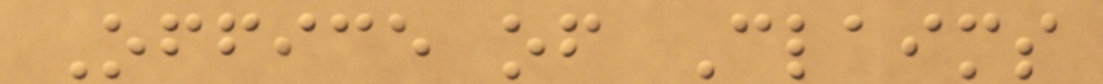Office of Claims
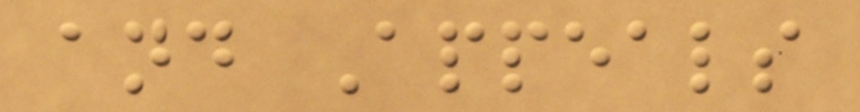and Appeals
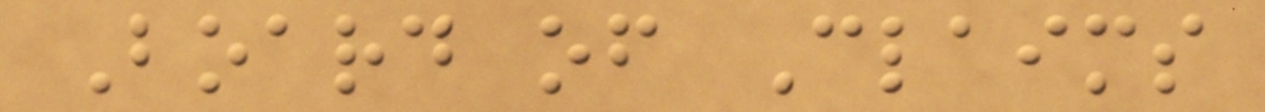Board of Claims
